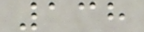138
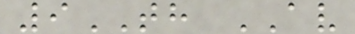9TH AV
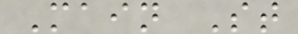Main St
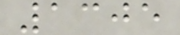1305
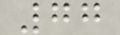77
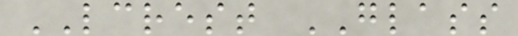LCREST GLASS
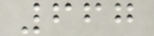667
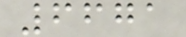6671
